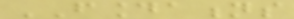FOUNDATIONS
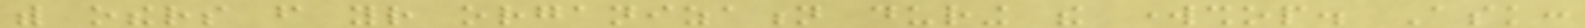with others from your organization during the workshop. Ask:
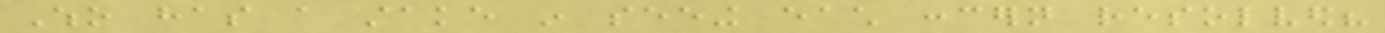Who has a stake in seeing each concern resolved?
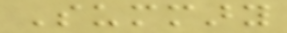Summary
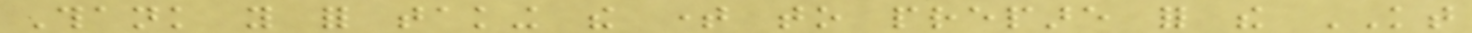Thank you for taking the time to prepare for the KT
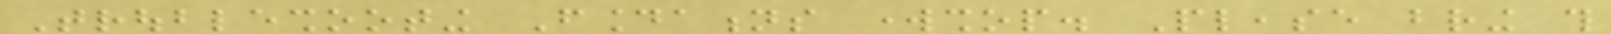Troubleshooting Foundations workshop. Please bring this
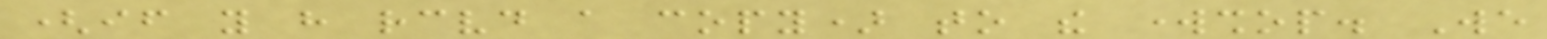(if you have received a copy) to the workshop. We
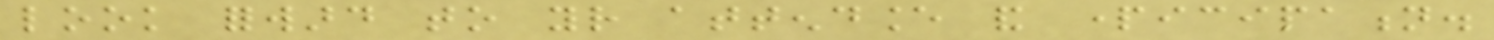look forward to your attendance and participation.
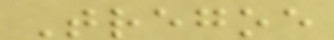Tregoe
